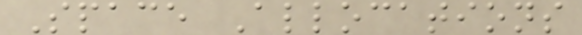Space Allocations
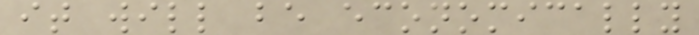it will be economically
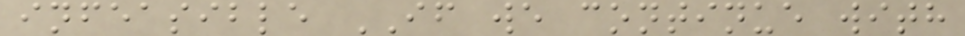infeasible IF we continue with
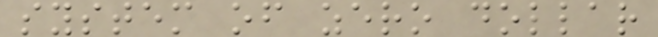system of zero dollar
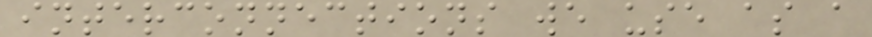interconnections we use as a
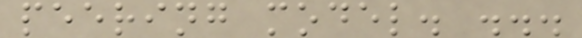peering model. ...
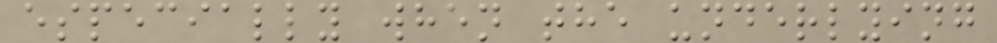especially when the underlying
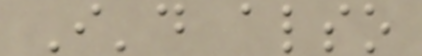I'd also
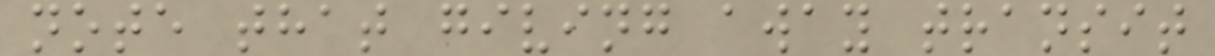note that giving away transit
